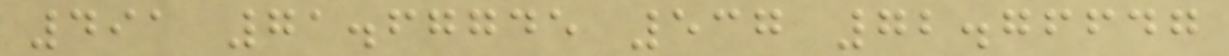491 71.67745 537 72.76647
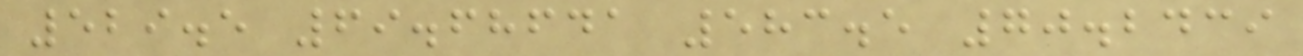529.5 69.68641 583.5 70.2439
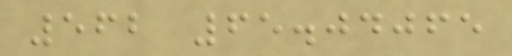562 65.04065
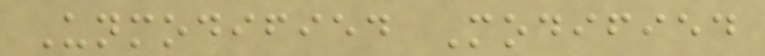Unmodified Modified
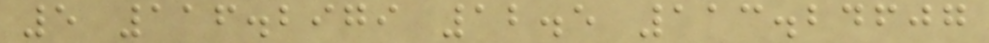5 116.2979 12.5 113.24607
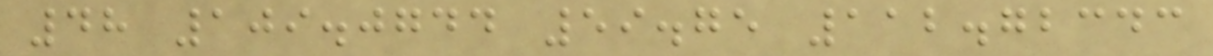48 109.0744 59.75 112.72343
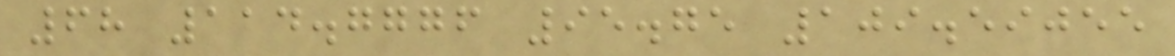68 114.7776 95.75 109.59055
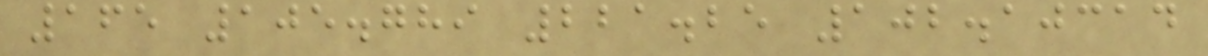165 105.789 221.25 102.10314
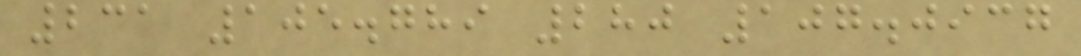231 105.789 280 107.0937
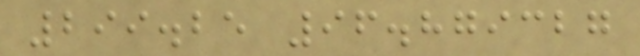299.25 96.879327
